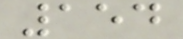154
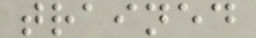trained
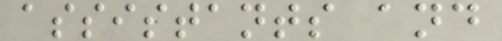assistants and
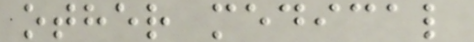other medical
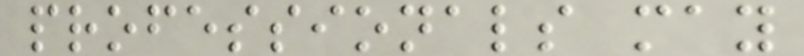professionals may
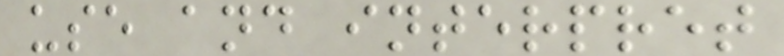use and interpret
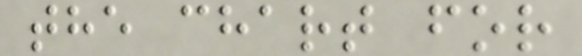the chart for
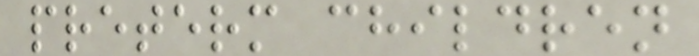preterm children
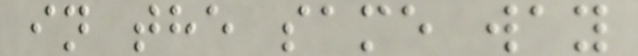in the same way
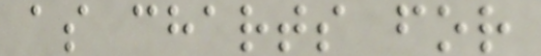as charts for
